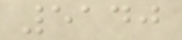5140
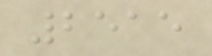2515
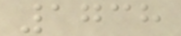1738
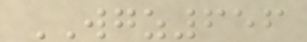WGZ656
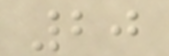20
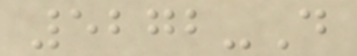5272-D
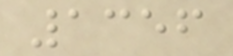1356
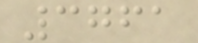3761
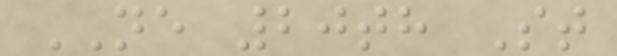NE 20th St
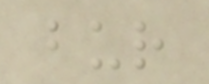bur
